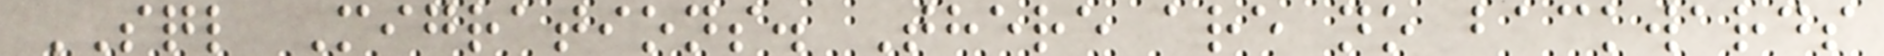SQL Migrations. There are no backwards
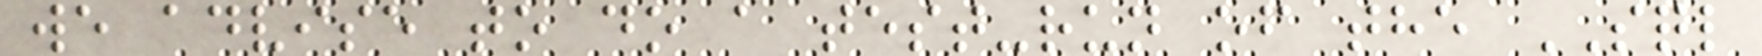we advise to do a test-run of the SQL
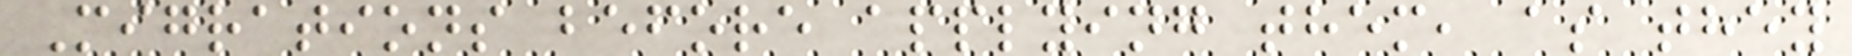Migrations before applying them, as they
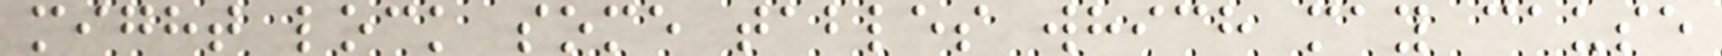might lock some tables which may cause
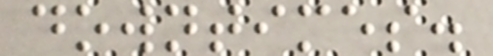downtimes.
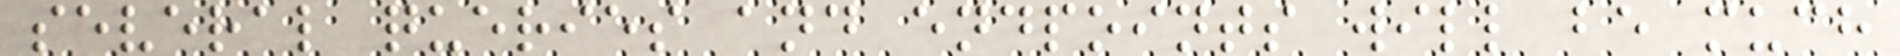several queries and endpoints will be much
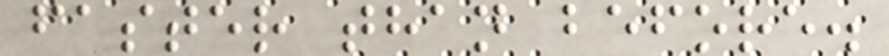faster than before.
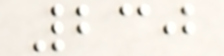230
